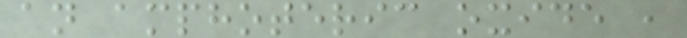an amphoteric oxide ,
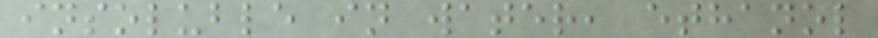insoluble in water, ethanol
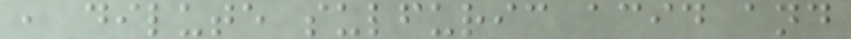, dilute sulfuric acid and
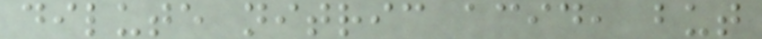dilute nitric acid, but
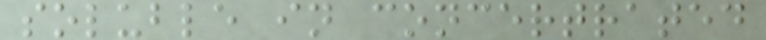soluble in concertrated
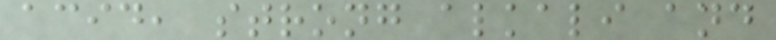acid, strong alkali and
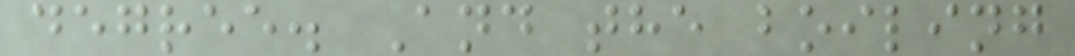degree. And the boiling
